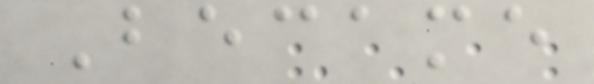Became
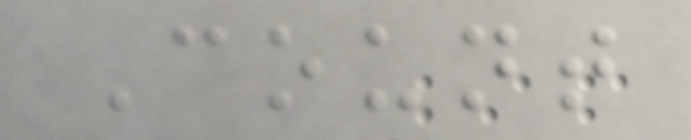Count
